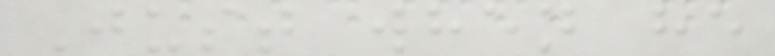Just when he
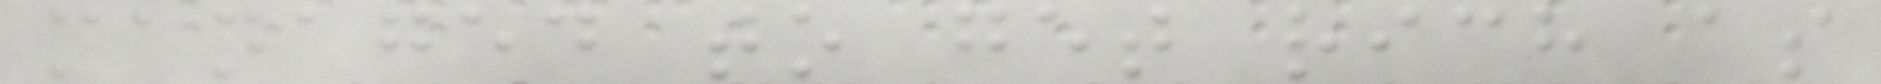managed to get rich as
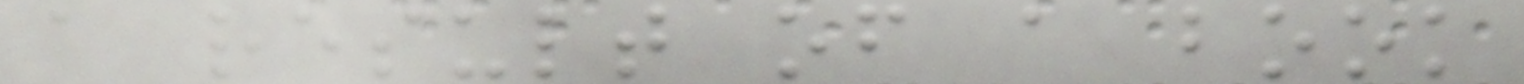a result of a book
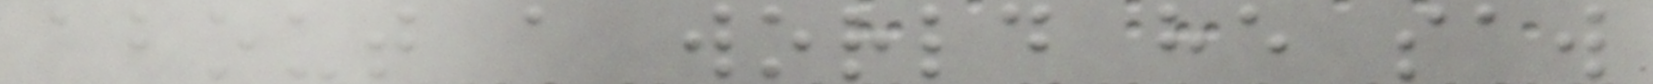about a world he saw
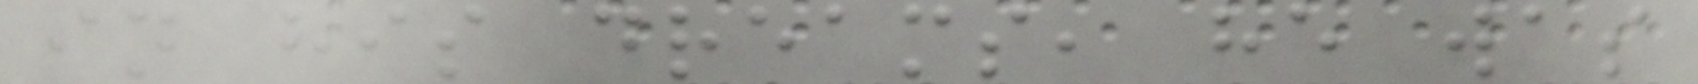in his dreams, he was
